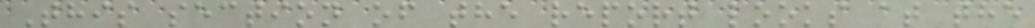This section of the report looks at the
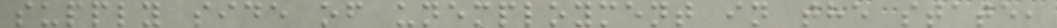supply side of unemployment in the state,
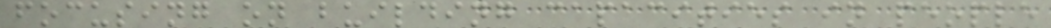focusing on building capacities in people
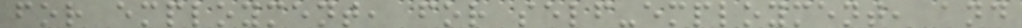for employment, for self-employment, and
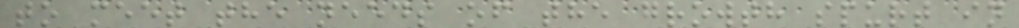to meet the needs of the growth spurt in
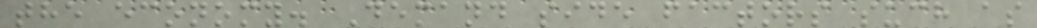the economy. Demand side factors such as
